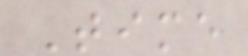Time
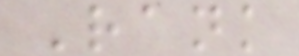Rank
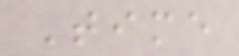Time
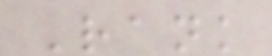Rank
